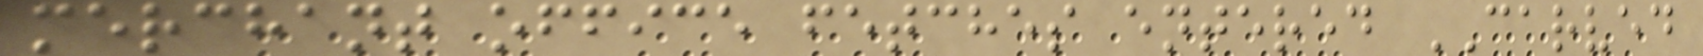merchant office fetches entered CARVED
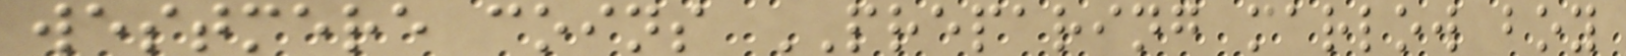westmere coins PREPARING marlow boy
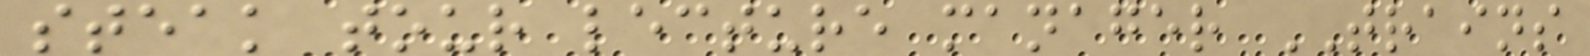steak tour lecture manager TRAINS
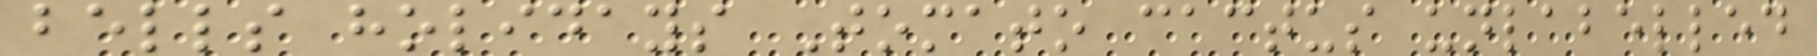bells holidays Tomato cactus unlabelled
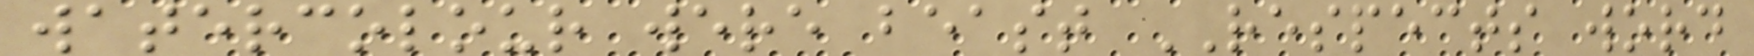watercolour were beast RESPECTS word
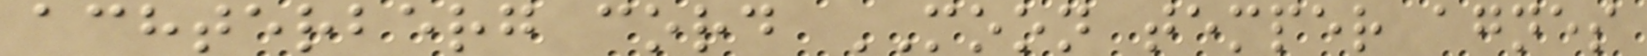achterberg cord MOON temper agnes
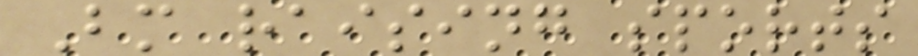Bm raising sports
